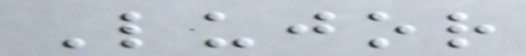Lujor
